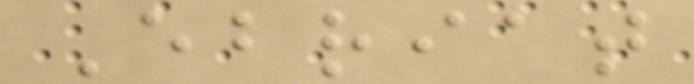Ebriat
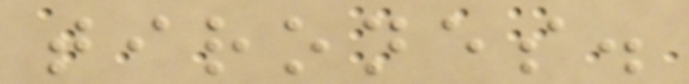tirones.
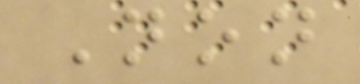Non
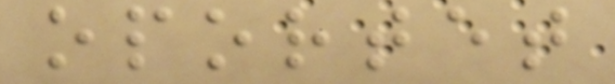oportet
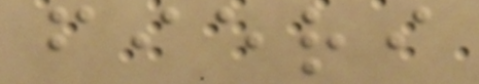fieri
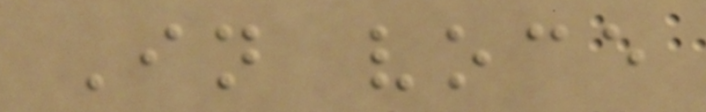In voce
